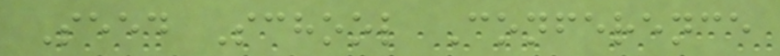Seed School Conference
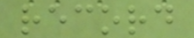record
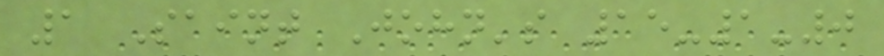1 Saint John's 15-1-0
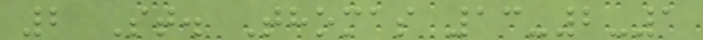2 St. Thomas 13-2-1
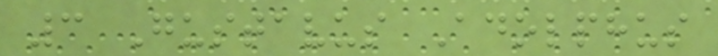3 Gustavus Adolphus
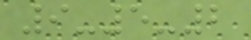9-5-2
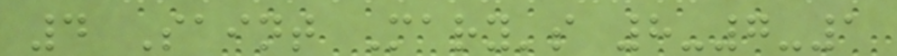4 Saint Mary's 8-7-1
